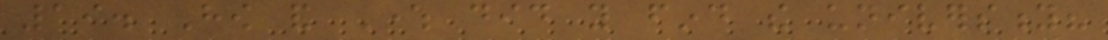19. How and Where did you find the university?
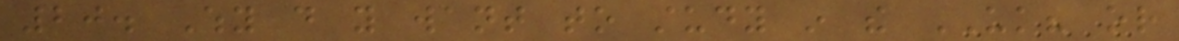20. Why do you want to study in the UK? or
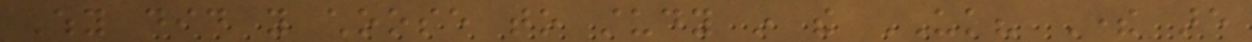Why did you choose to study in the UK? There are
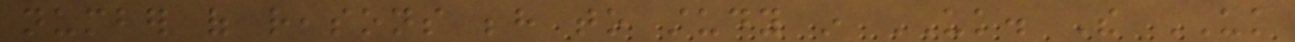number of reasons behind to study in UK. The UK
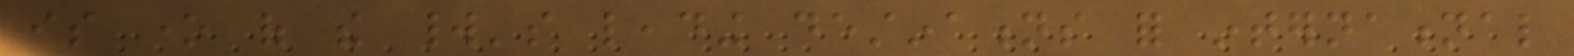is one of the world's leading destinations for international
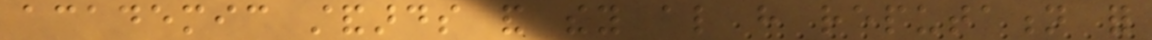academic standards and they also have reputation for
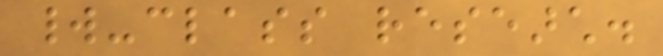world-class research.
